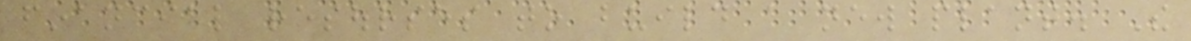financial resourses to build a new plant. The
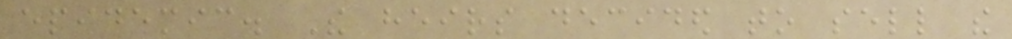epidemic. The heirs decided to sell the
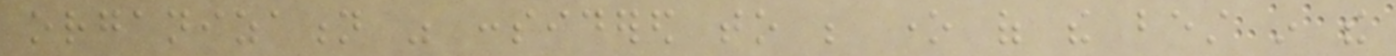organization was considered to be one of the best in the
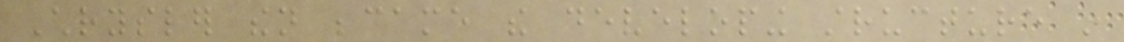Chrysler then became the developing structure in
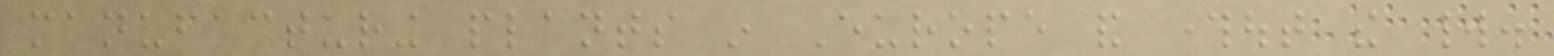manufacturing plants in Europe and throughout the world.
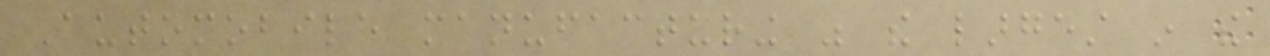Automobile manufacturing was the largest in the
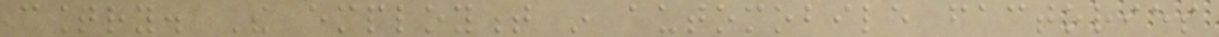country. The employment in automobile factories
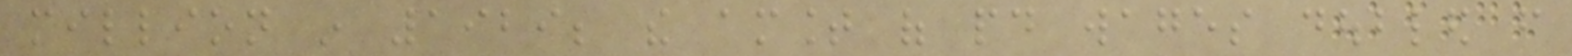million in 1929; the amount of paid wages doubled from
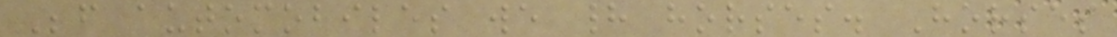Before automobiles we had horses. Horses
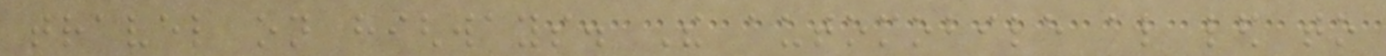travel on highways. The automobile also led to
